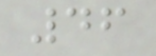46
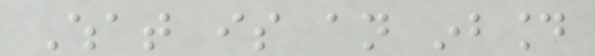What is an inbound
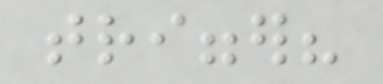trigger?
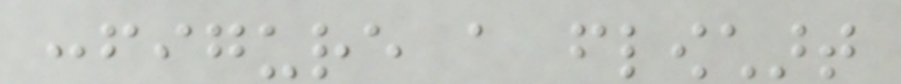configure a flowchart
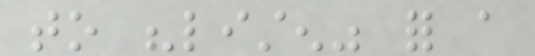to "listen" for a
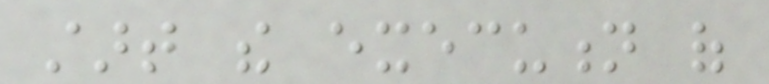start the execution of
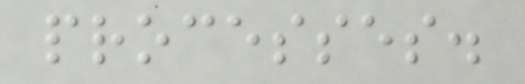processes.
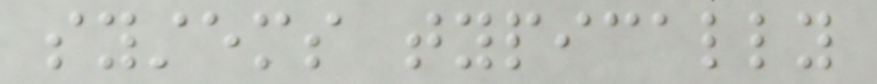systems typically
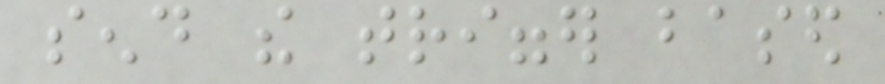send the trigger based
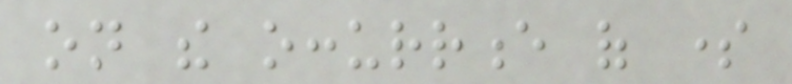on the occurrence of some
